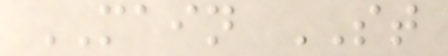MAIN ST
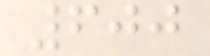600
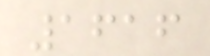1616
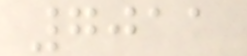7011
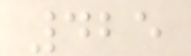425
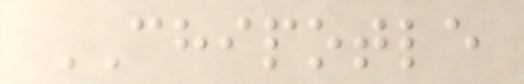CHIPOTLE
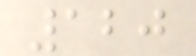120
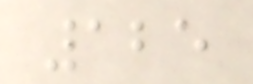125
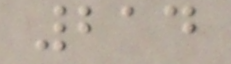214
